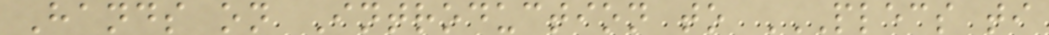Hands on Introduction to PLECS TI
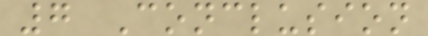7 Conclusion
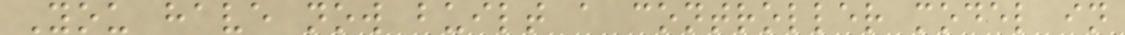You have now built a controller model in
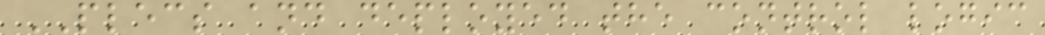PLECS and deployed the control logic
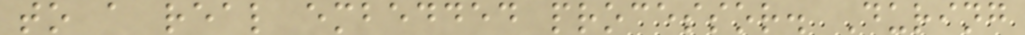to a real embedded processor. During
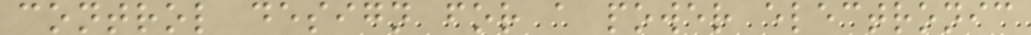control design for a power electronic
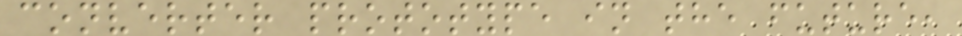converter prototype in the future,
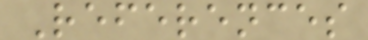References
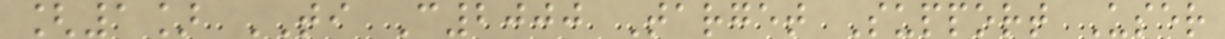[1] TI C2000 Target Support User
